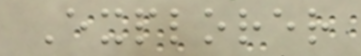Explorer
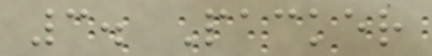3. Packer
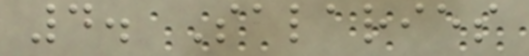4. Salaries
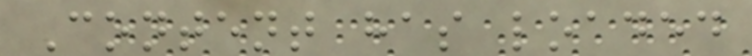Content has loaded
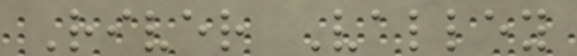River Valley
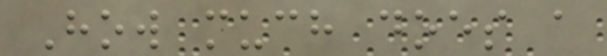How much does a
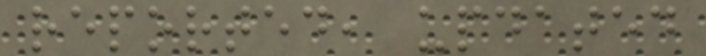reported, updated
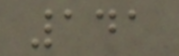141
